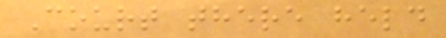Court there held
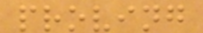proving
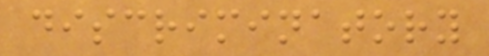discriminatory
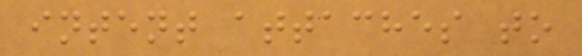intent attaches to
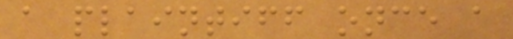a plaintiff once a
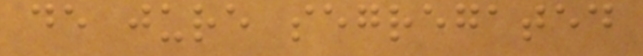de jure segregated
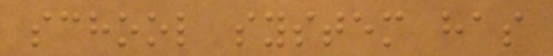school system has
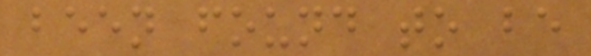been found to be
